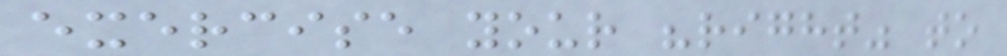exercise your "right" to
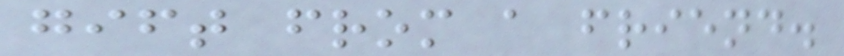gift from a friend.
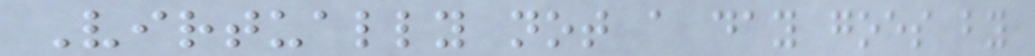Virtually not a day goes by
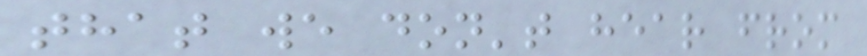that we don't hear from
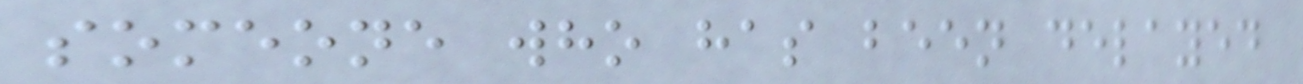someone who has been delayed
